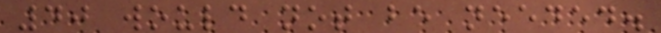40 would not be needed.
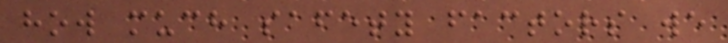how much safety factors we
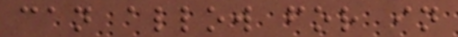can allow for in
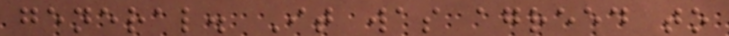general. It was agreed to
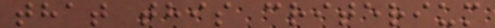that this criterium
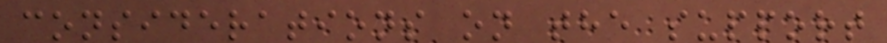considerations on the support
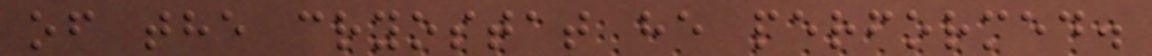of the cryostat he performed.
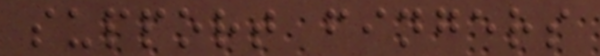support fingers
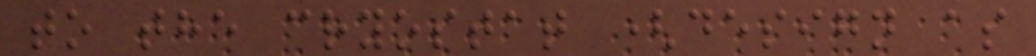to the cryostat (design as
